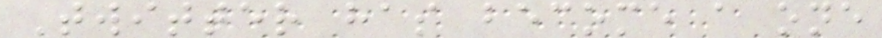Twitter has become a one
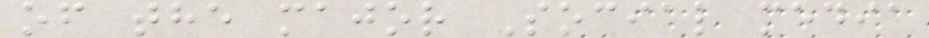of the major Social media
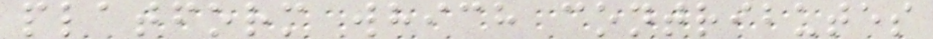platform which contributes
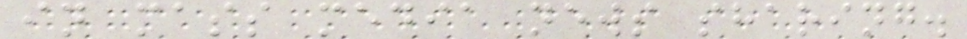in mass media news sharing.
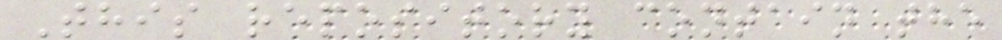This repository contain the
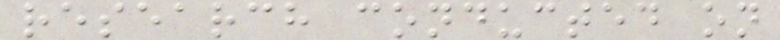research conducted on
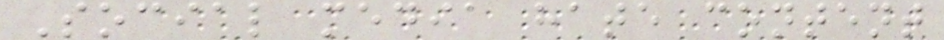Social media hate content
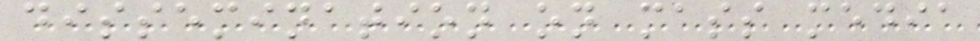dissemination on mass media
